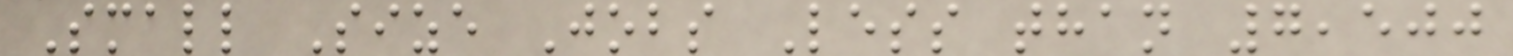Small Size Jobs Less than 7,500
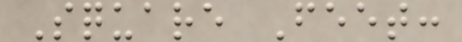Square Feet:
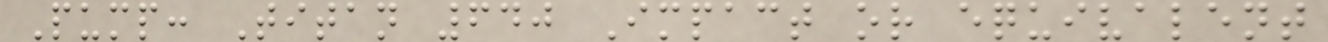Pump: Titan 640 Impact or equivalent
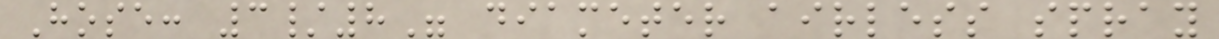Hose: 3/8" diameter airless spray
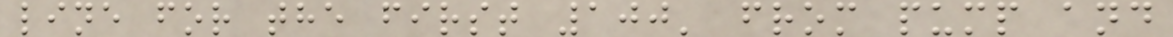line for the first 100' from pump and
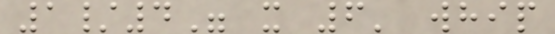1/4" x 6' whip
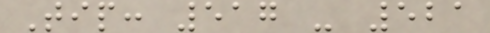Tip: 517 - 521
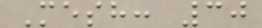Mesh: 30
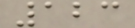123
